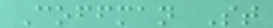Coffman St
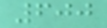600
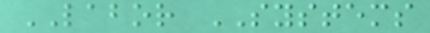LABOR SYSTEMS
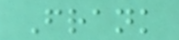Frank
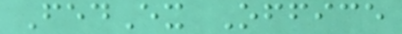FedEx Office
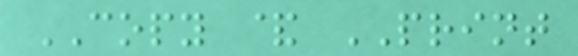COPY & PRINT
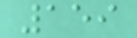159
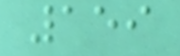159
